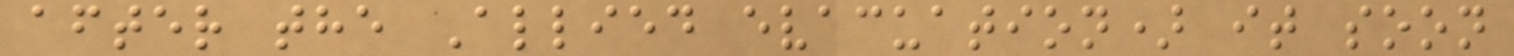after the Allied evacuation) it soon
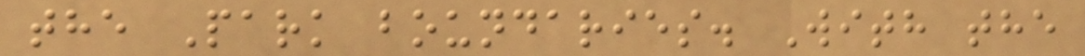the Park boundaries. With the
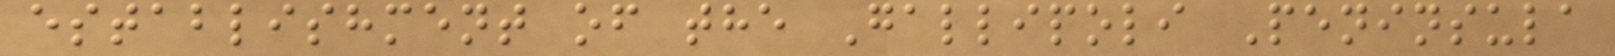establishment of the Gallipoli Peninsula
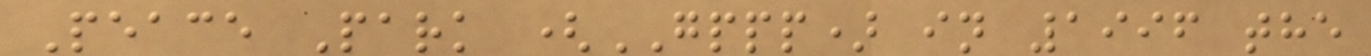Peace Park (GPPP) in 1996 the
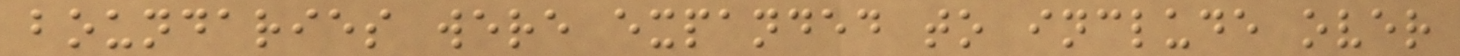boundaries were expanded to include over
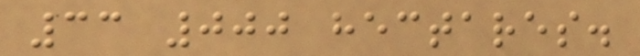33 000 hectares.
